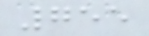755
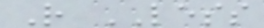R LESS
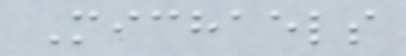Michaels
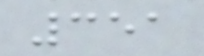351
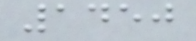1450
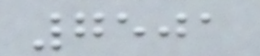7501
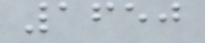1650
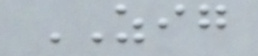ZIG
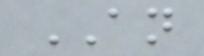AN
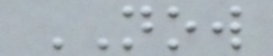NOW
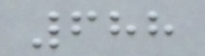688
